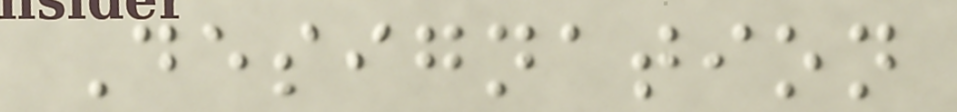Designation
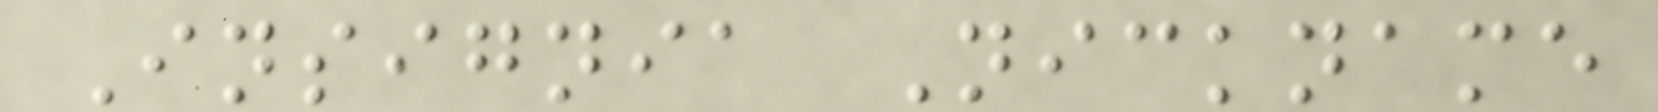Insignia Nickname
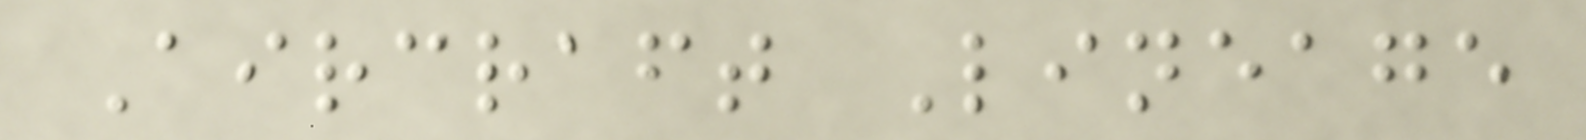Aircraft Lineage
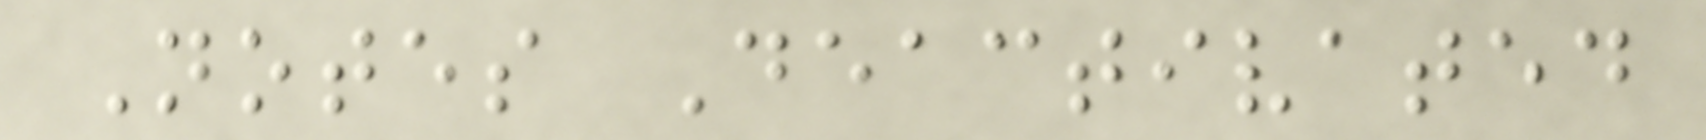Notes Deactivated
